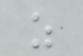z
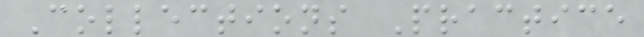Collections Practice
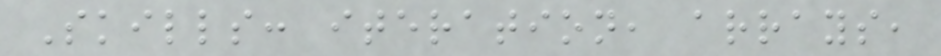Skills: iteration, arrays,
